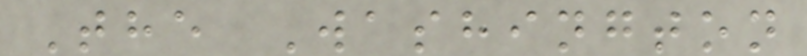The Washington
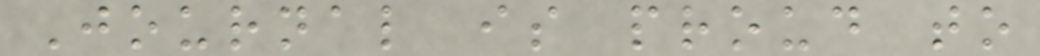Journal is proud to
